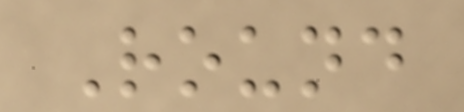Round
